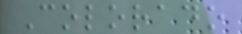Colorado
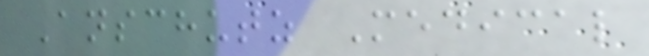Anschutz Medical
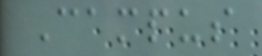Campus
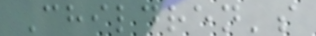Children's
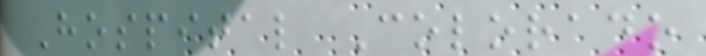Hospital Colorado
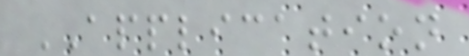APPLICATION
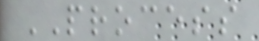PROCESS
